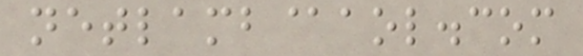netlamb@aol.com
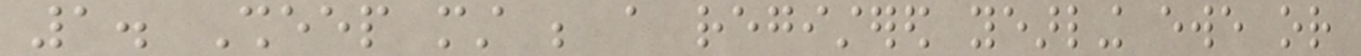1. Sheep must be a registered yearling ewe or
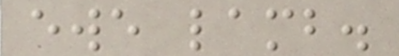ewe lamb.
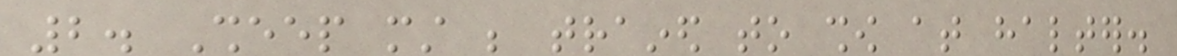2. Sheep must be trained to show at halter.
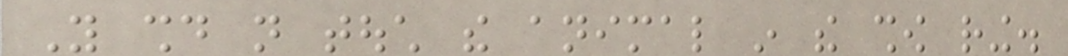You should not touch the animal in the show ring.
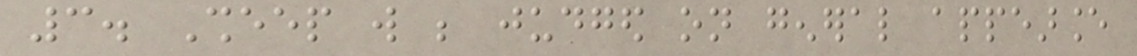3. Sheep will be judged on general appearance
